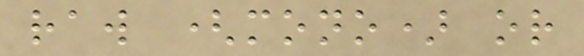raw (mono) or
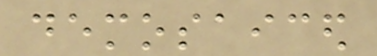demosaiced
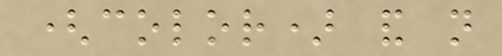(color) and not
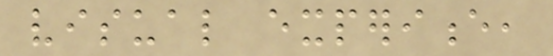visual experience,
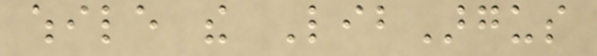while the LibArgus
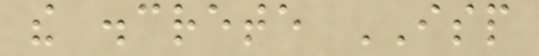the discrete ISP
